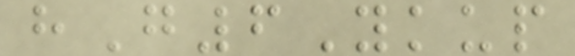hG6Ykup
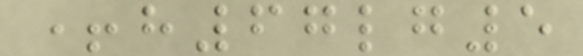+h67lg5
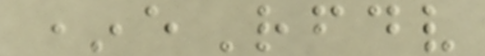*eRfdv
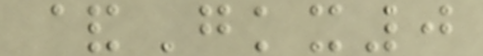&Gkx0
